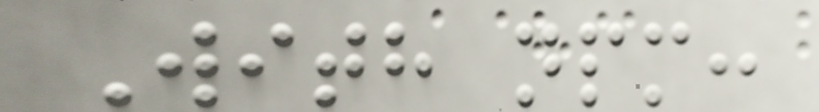With npm:
